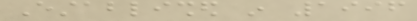Established in 1996
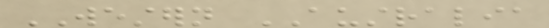WESTERN AUSTRALIA
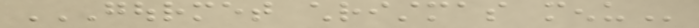GOURMET CHRISTMAS MENU
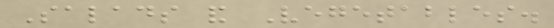Salads and Vegetables.
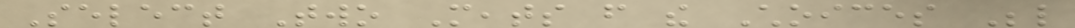Select Two Meats from the Choices Below
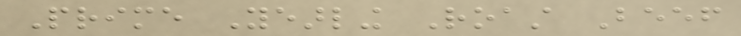Prime Yearling Roast Beef
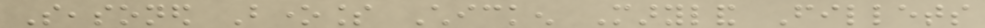Seasoned Boneless Chicken Maryland Fillets
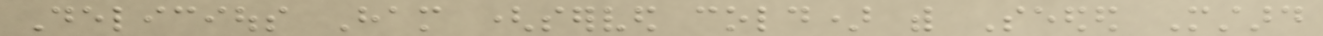Delicious Ham (served cold) with Seeded Mustard
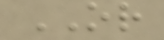OR
